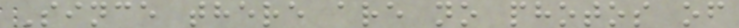Since there are no photos of
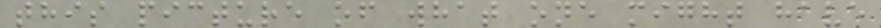this picture of what one might have
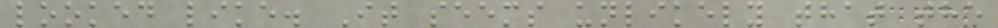looked like. It seems unlikely that the
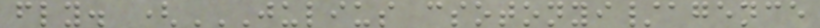fly. (JULIUS CSOTONYI/AGENCE
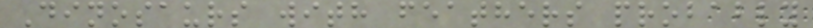Dinosaurs with feathers probably
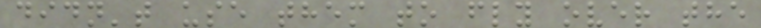didn't use them to fly over the
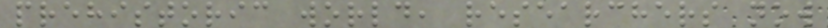prehistoric world, researchers now
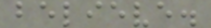believe.
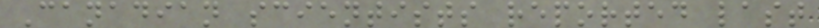Canadian scientists reported last
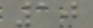10
